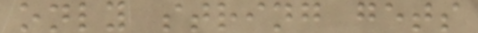only string gets
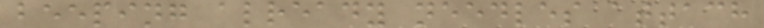beeping already needles attach
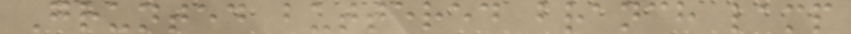Grunted buttered branch lamp
